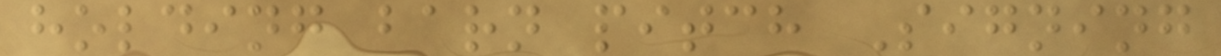holding barn pitch Signing
